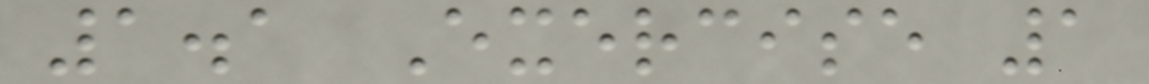1.1 Exercise 1
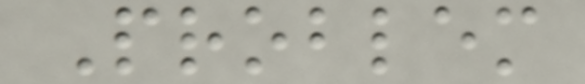Problem
